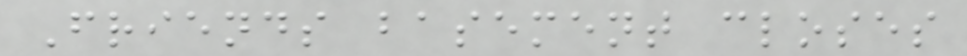Friends basement closes
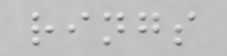rings
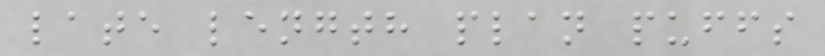late length plan puffs
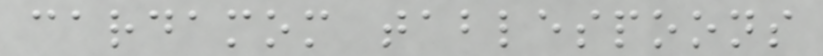cardamom tablespoons
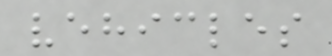vehicles
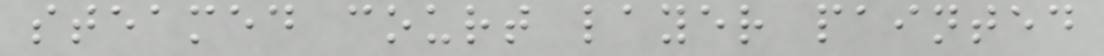steamed court layer painted
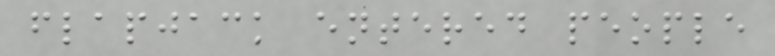flapjack entered people
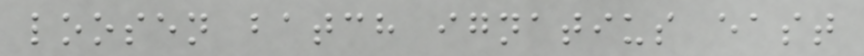loosen batch ignatius east
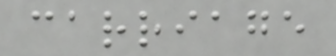carriage
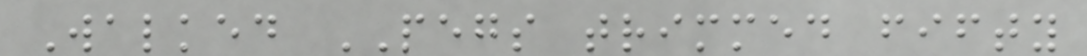Walked PEGS trimmed fifty
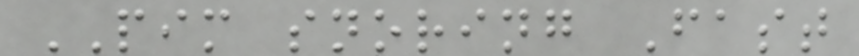PIM snoring Fast
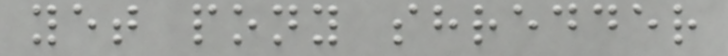yet pony shredder
